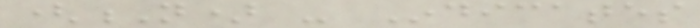(N) - Indicates
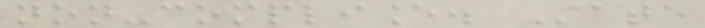non-compliance. State
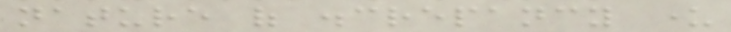nature of discrepancy under
